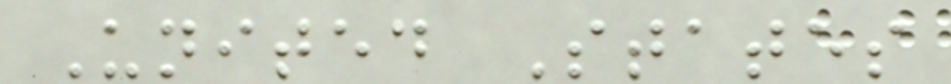United States
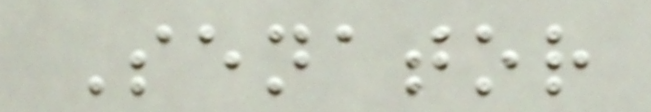Senator
